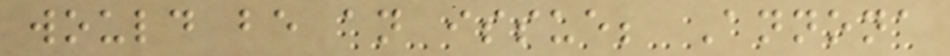would be an issue; Annona
